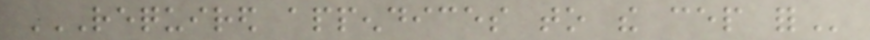REQUIRED APPENDICES TO THE CEP FOR
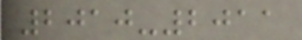2010-2011
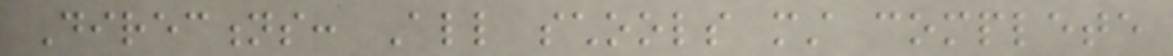Directions: All schools must complete
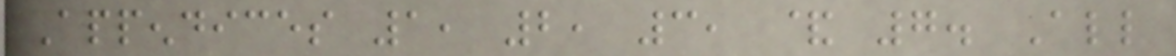Appendices 1, 2, 3, & 7. All
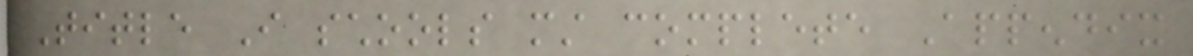Title I schools must complete Appendix
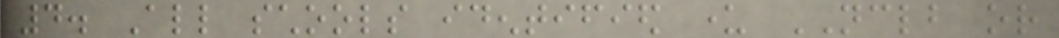4. All schools identified under NCLB or
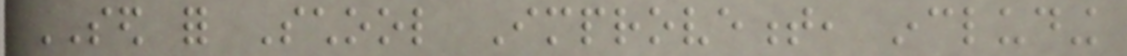SED for School Improvement, including
